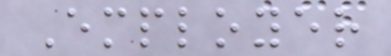Employer
